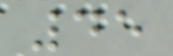45
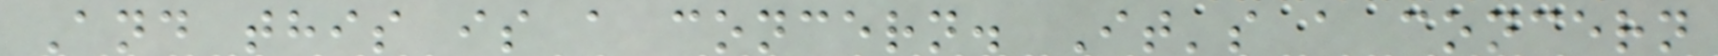And this is a concern. It's a concern
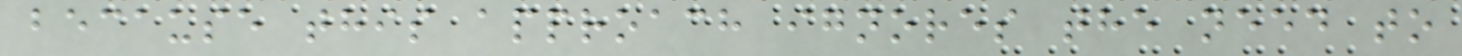because this approach ignores the need to
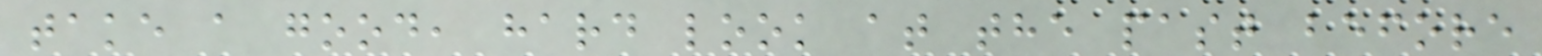take a good, hard look at the past before
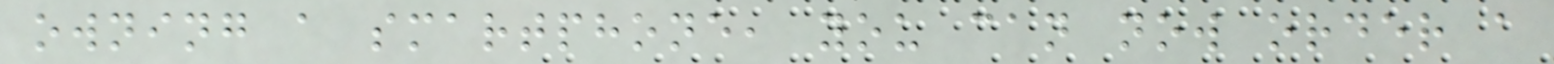owning a smartphone, you can now order a
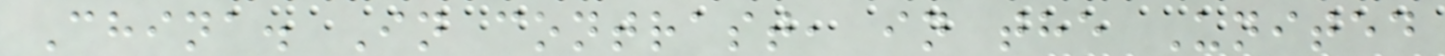China. In contrast, in the United
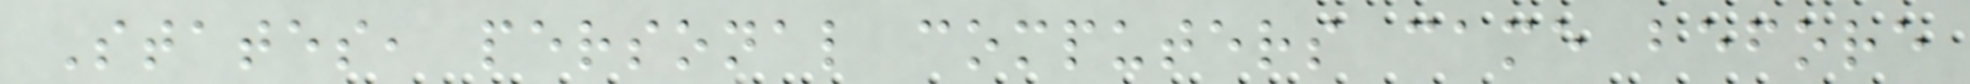States, personal computers came before
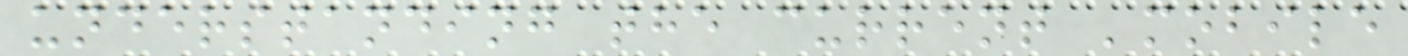understanding the current 'mobile
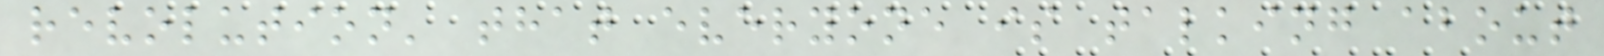revolution' that everyone is talking about
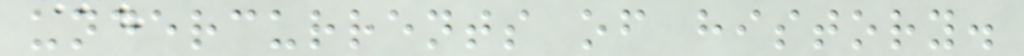undercurrents of history.
